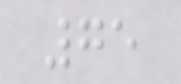75
